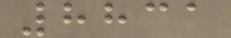8831
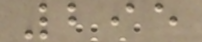295
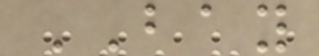BAY
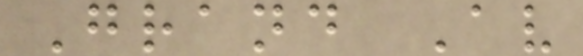Grand Av
